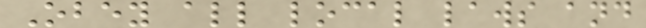Obey all local laws and
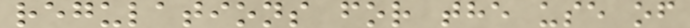regulations for the use of
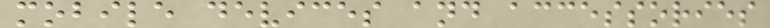mobile devices and accessories
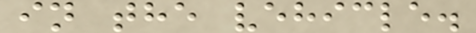in the vehicle.
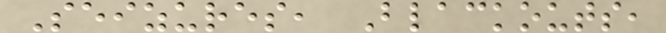Seizures, Blackouts,
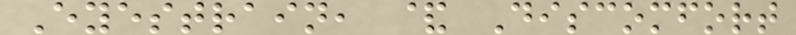Eyestrain, & Discomfort
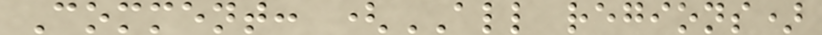Comment: (ALL regions)
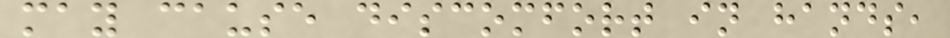may cause discomfort in hands,
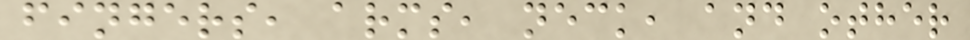fingers, arms, neck, and other
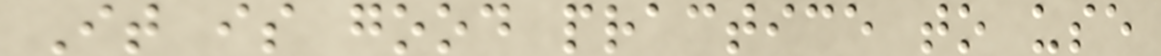It is good practice to use
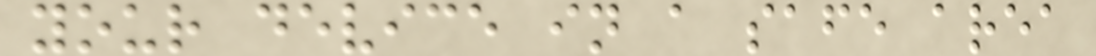your device in a safe area
